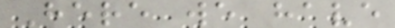Here we have
